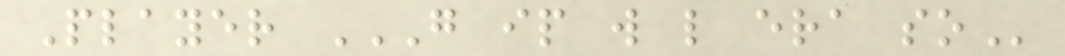Player G IP W L ERA SO
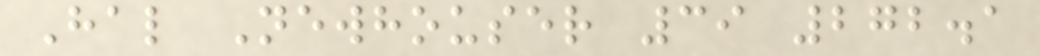Hal Newhouser 39 272.1
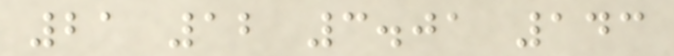21 12 3.01 143
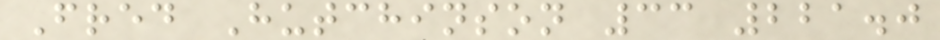Fred Hutchinson 33 221.0
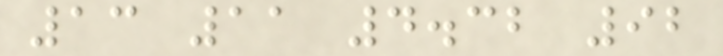13 11 4.32 92
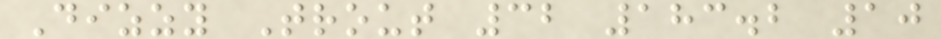Dizzy Trout 32 183.2 10
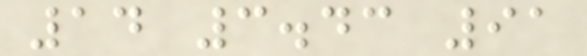14 3.43 91
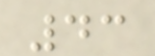43
